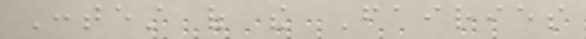Contest of the Fairies
